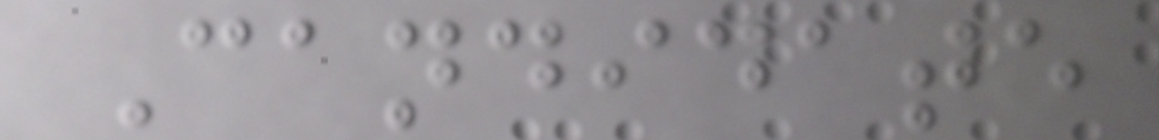Candidate
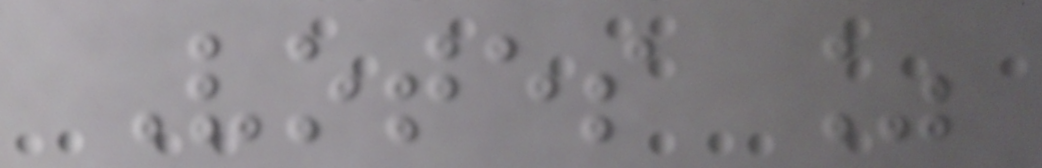Votes %
